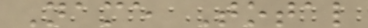Name Total
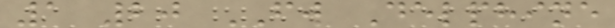1 20 FW Delphine
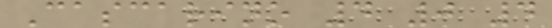Cascarino 4 0 4
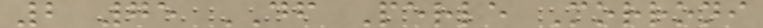2 75 DF Perle Morroni
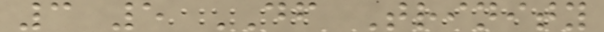3 5 DF Trinity
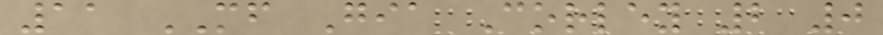11 MF Gia Corley 2 0
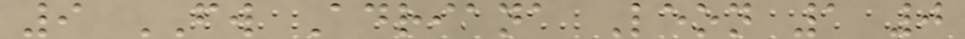9 FW Adriana Leon 1 0
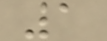1
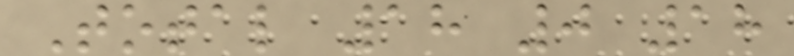Total 18 0 18
